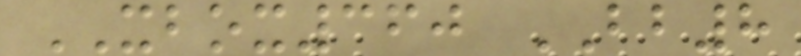XBOX360 BB8
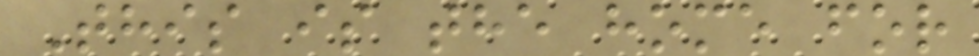This is the home for
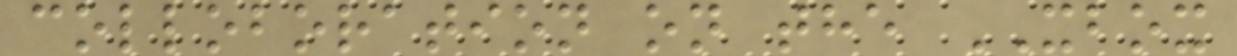colloboration on the XBOX
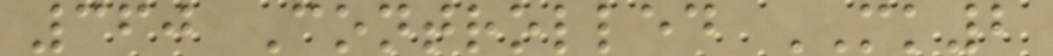360 Controlled MK2
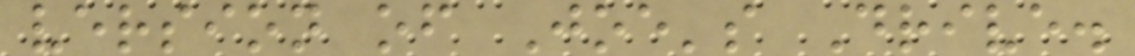version of Joe's Drive.
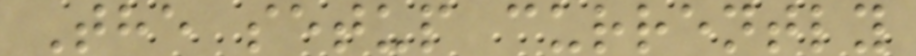The setup currently
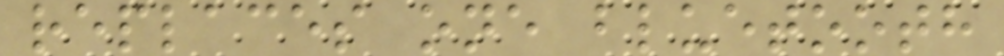replaces one bluetooth
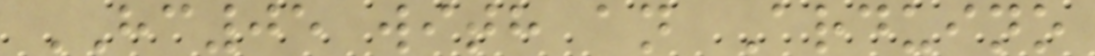HC05 with an Arduino
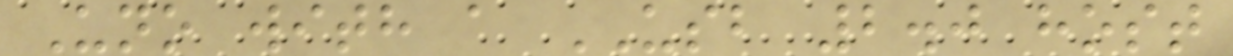Uno with a USB 2.0 host
